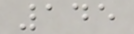145
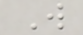W
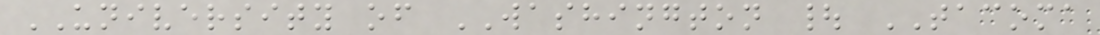UNIVERSITY of WASHINGTON | TACOMA
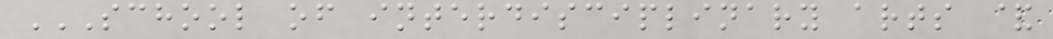SCHOOL OF INTERDISCIPLINARY ARTS &
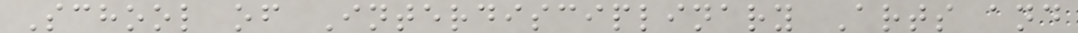School of Interdisciplinary Arts and
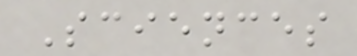Sciences
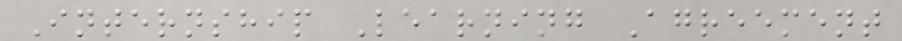Internship Learning Agreement
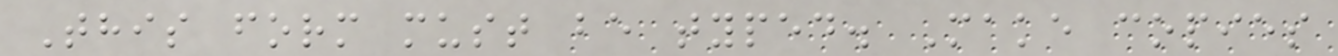This form must be typed. Make copies
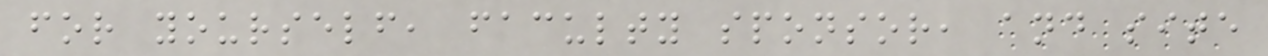for yourself, faculty sponsor, and site
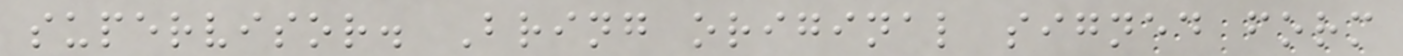supervisor. Bring original signed form
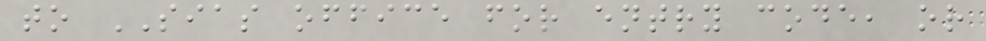to SIAS office for entry code, or
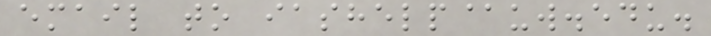email to iashelp@uw.edu.
